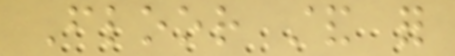Floor stand for
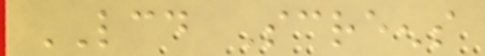LCD Screens
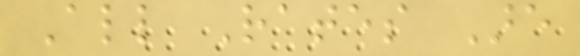All Rates Are
